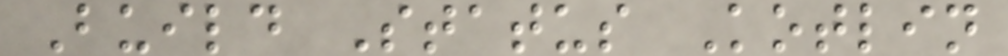Build Status Kotlin
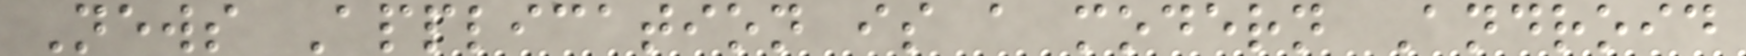News Application is a modern Android
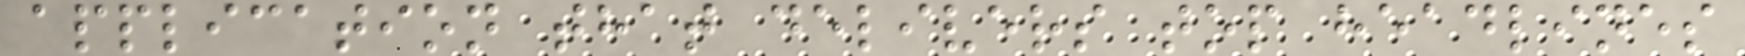application that delivers top headlines
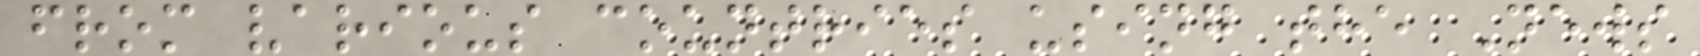from various countries using the News
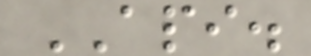API.
